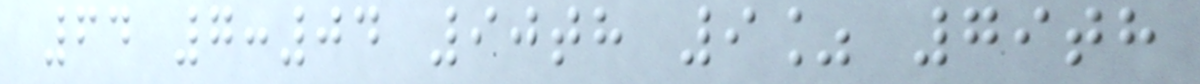64 7:04 90th 9% 79th
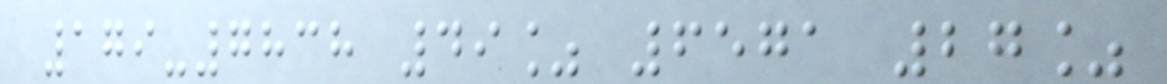179-7838 49% 6571 27%
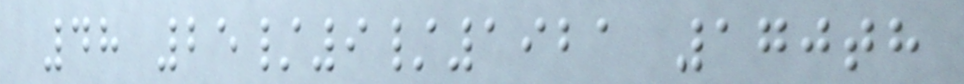48 25/9/1921 170th
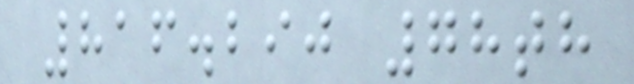816.290 78th
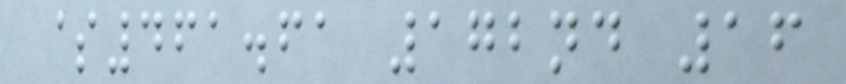$461.61 172nd 16
